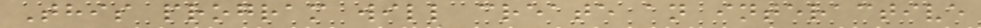This program will create an interactive
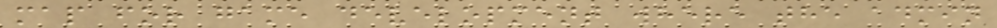map for game development where the admin
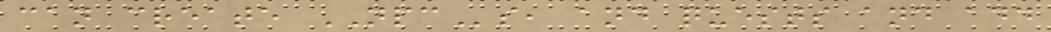can create NPCs, and quests and add
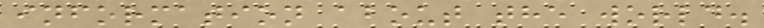information about the world.
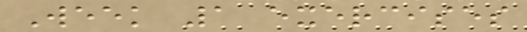Week 1 exercises
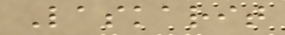Laskarit
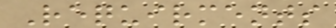Requirments
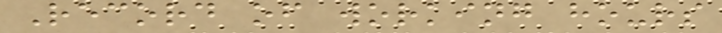Record of working hours
